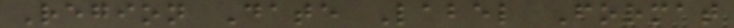Region Date Label Format
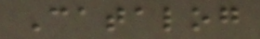Catalog
